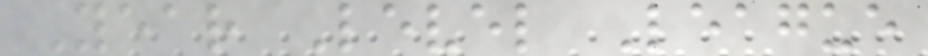Year Level League
